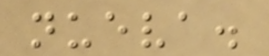nueva.
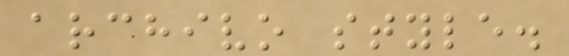archivo style.
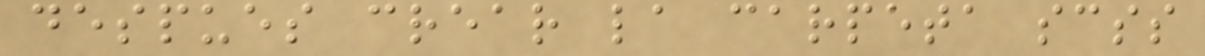despues crear la carpeta scss
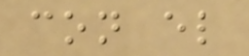con el
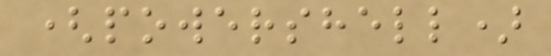(powershell)
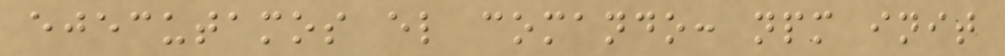ejecutamos el comando: npm init
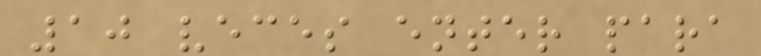10 veces enter para
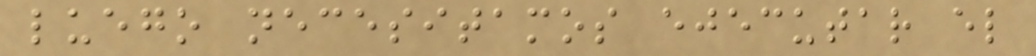luego necesitamos ejecutar el
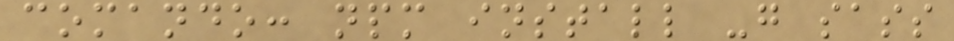comando: npm install -g sass
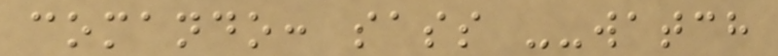comando: sass --watch
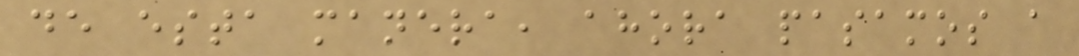de esta manera, ahora pasamos a
